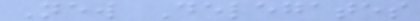New Delegates
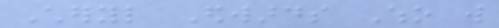Cheryl Edwards Who will
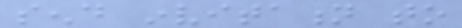send invitation to
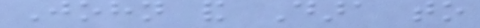John and Dara to
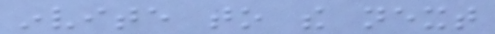invite to the next
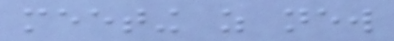meeting as new
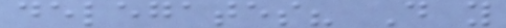delegates? Do you
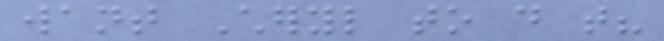want Cheryl to do that?
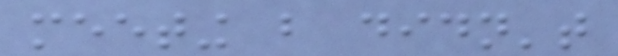meeting but didn't
